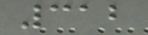312
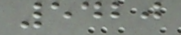5420
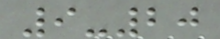9-20
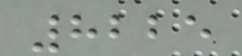8225
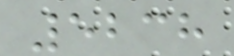5238
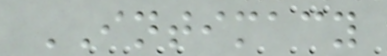INTIMACY
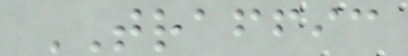TRAFFIC
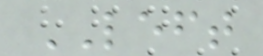LEFT
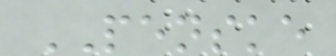PENSKE
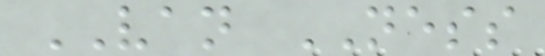VAN NESS
